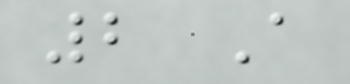2 A
